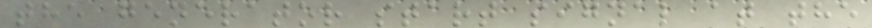the generator start signal at the
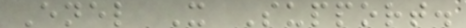Enel X Support.
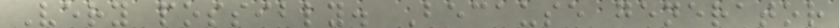Very possibly. Because generator
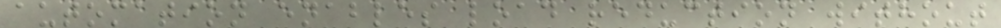automation enables load reduction without
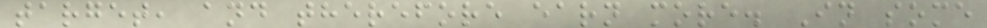target, and therefore earn more. In some
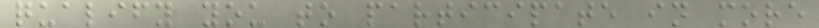qualify you to participate in more
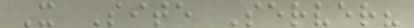X Site Server?
